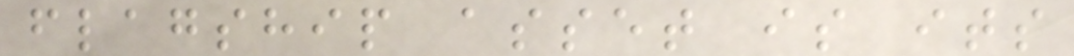flagship asset is its
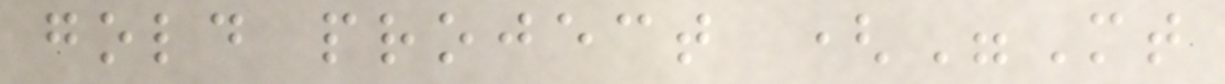gold project ("Mt
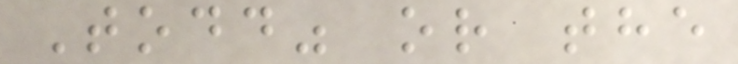Todd" or the
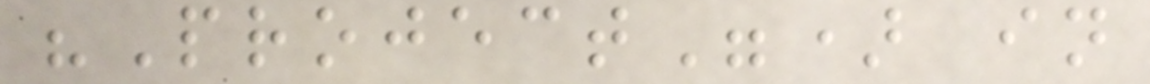"Project") in
